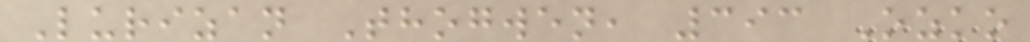Lurizan Thogwen, 393 Ozko
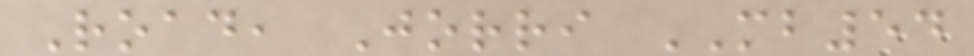Road, Jorri MB54
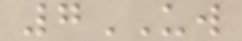7UW
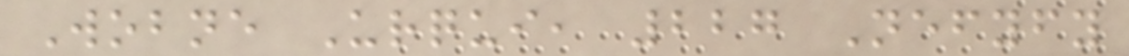Wobne Urqui, 227 Nefyfy
